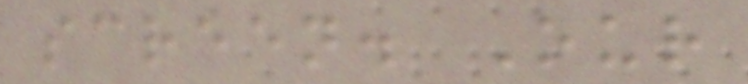screen. Our
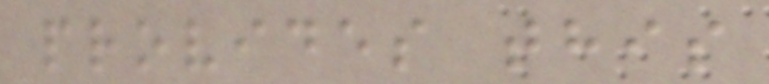provides this
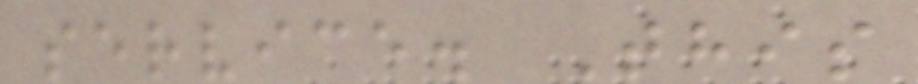service. This
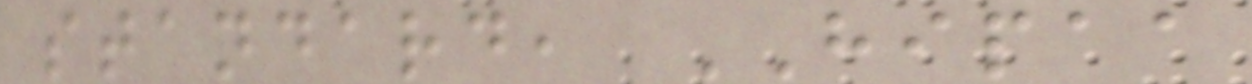standard, HIPAA
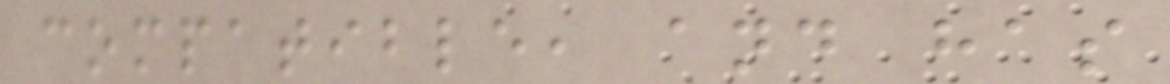compatible, and has
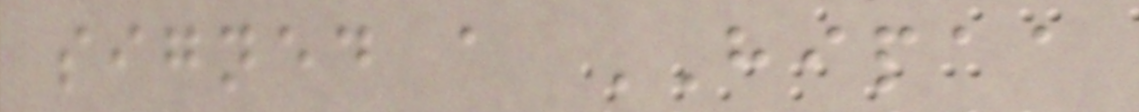signed a HIPAA
